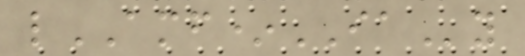lAMF*IAy
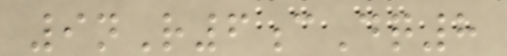9nR6cDq8
